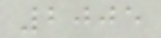2005
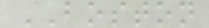BOSTON
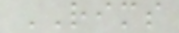RIMS
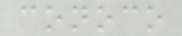conoco
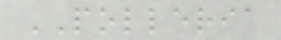POLLERIA
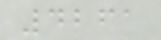4261
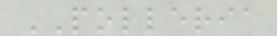POLLERIA
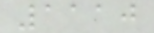1110
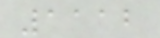1112
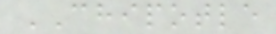CHIPOTLE
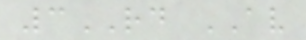3RD AV
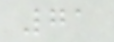71
